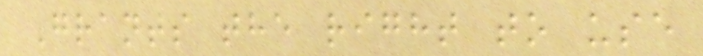Grants the right to use
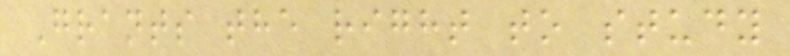Grants the right to study
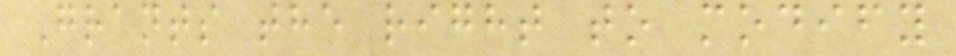Grants the right to modify
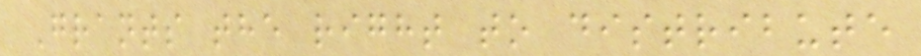Grants the right to distribute
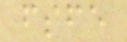fsfe
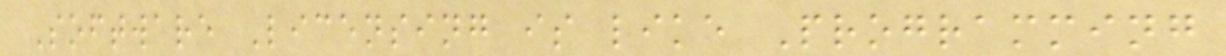Software Licensing is like Programming
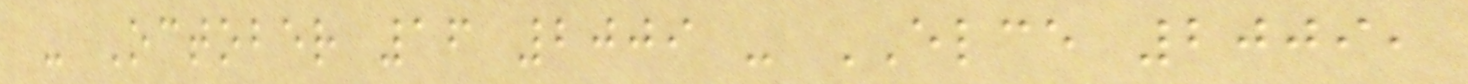- October 16 2009 - ELCE 2009,
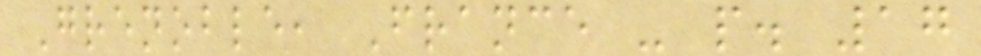Grenoble, France - p. 17
